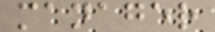manager
